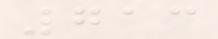713
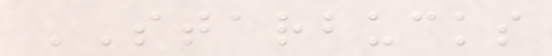STARBUCKS
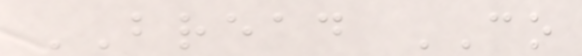BREAD CO
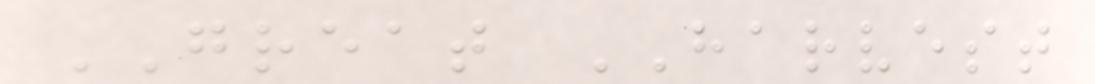GREAT HARVEST
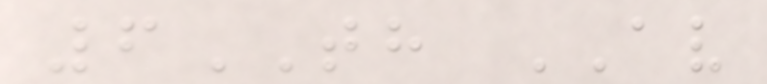6TH AV
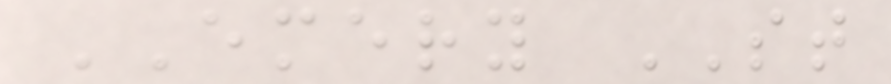EMERY ST
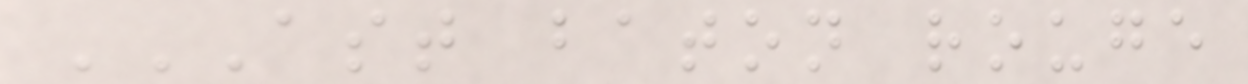AST BATON ROUGE
